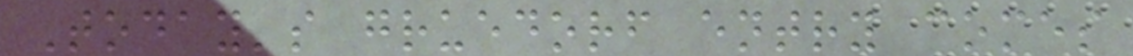Today's gruedorf entry comes
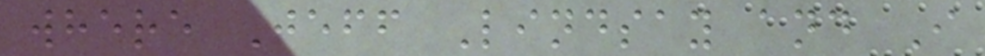where Jeff Lindsay and I
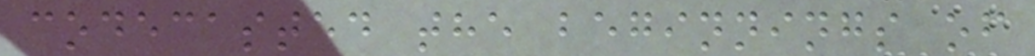codecasted the beginnings of
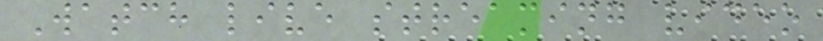Watch live streaming video
